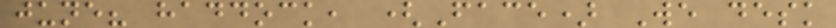june? haddock, (Face) We desk
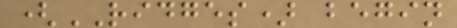(RIDGES) begin
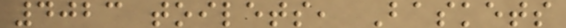4023 toilets, Baskets
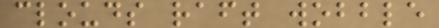clouds raft wobble
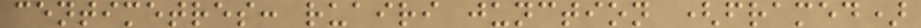centimetres: ruairi junction (framed)
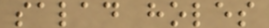salad holes
